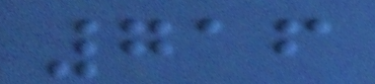716
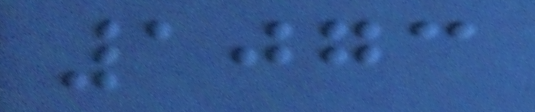1073
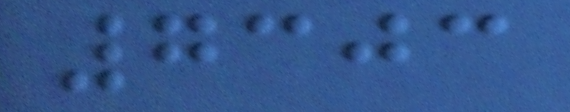7303
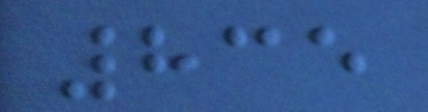835
